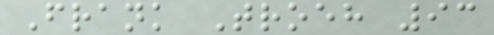Frank Troeh 93
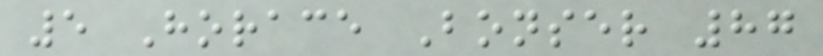5 Horace Bonser 87
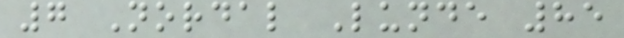7 Nordal Lunde 85
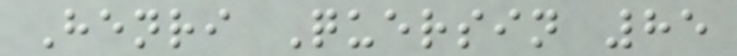Henri Quersin 85
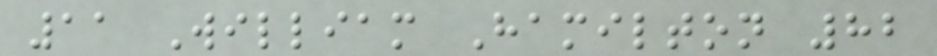11 William Hamilton 82
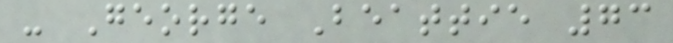- George Beattie 73
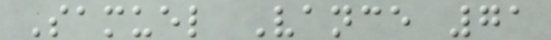Samuel Vance 71
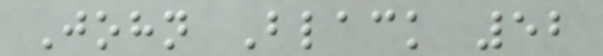John Black 52
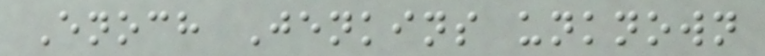Enoch Jenkins unknown
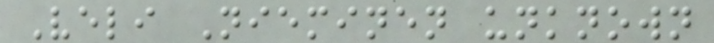Veli Nieminen unknown
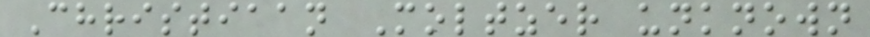Christiaan Moltzer unknown
